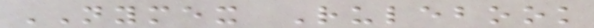NYMEX Rulebook
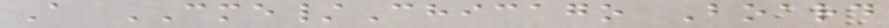A CME/Chicago Board
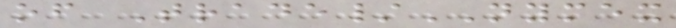of Trade/NYMEX
